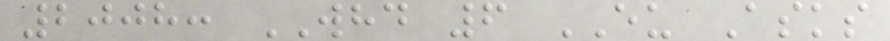2008: WHD 6 EU Asks
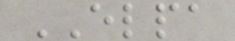ELPA
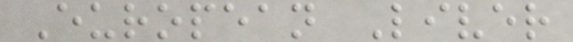European Liver
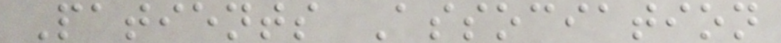Patients Association
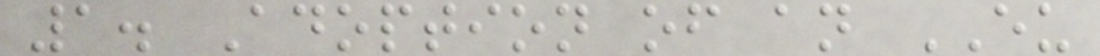1. Adoption of an EU
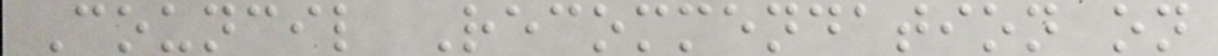Council Recommendation on
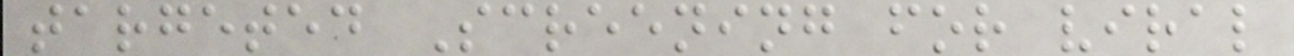targeted Screening for viral
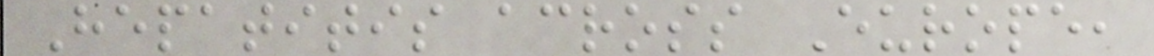Hepatitis across Europe,
